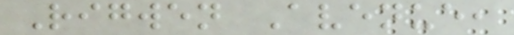Rigwen Avenue,
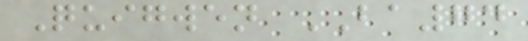Quigwen BA74
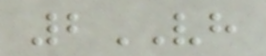2VH
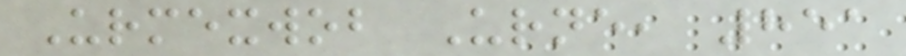Urmexwob Urne, 851
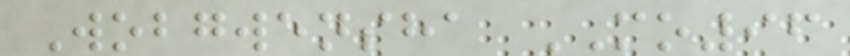Wobgwensha MO96
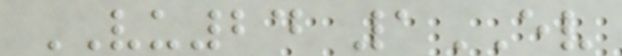VU24 1EV
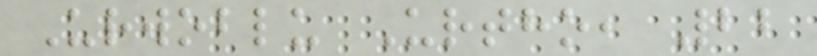Urwoblu Urtho, 22
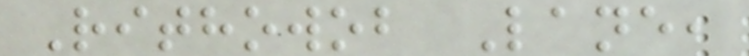Rithowob Lane,
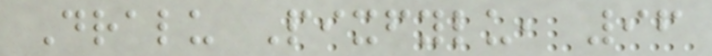Dralu Pixfylu, 96
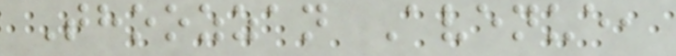Thoozzan Avenue,
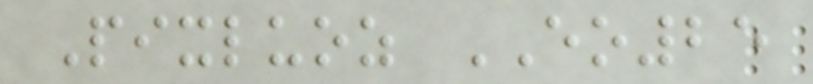Pixluoz EO25
